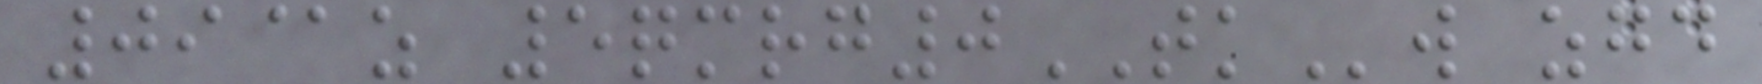09@z 5qmrg0TKw zgd
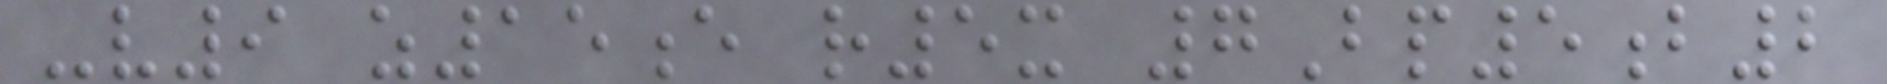-v9 z15e r5x 7Bp5b2
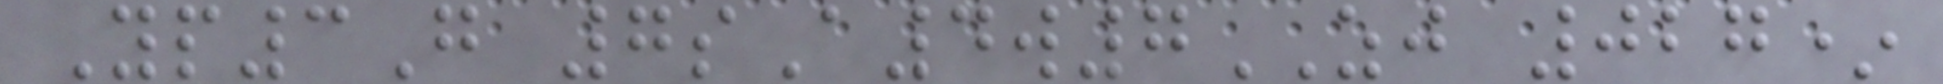Yp3G 7sA4w7ZJ 027*
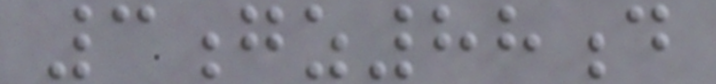3gz88d
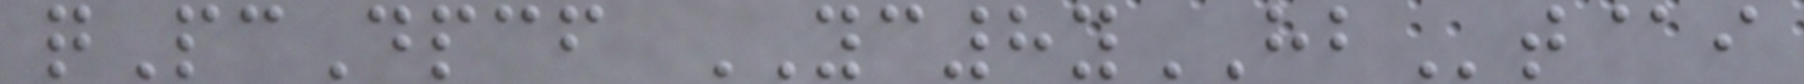qPcDpcf YC8yHBt@i
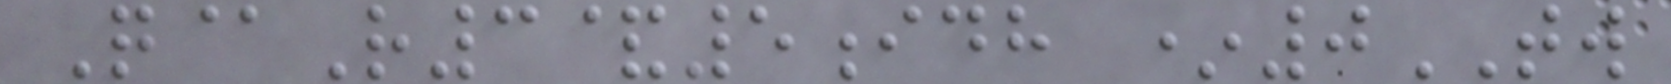Q@R3&5idh *0TW
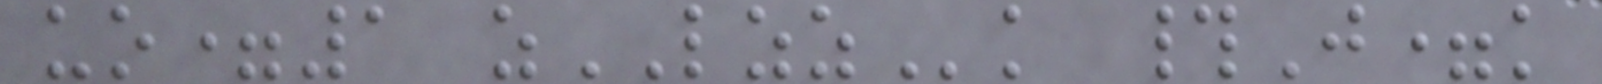uo=1 zLZZk #J=k
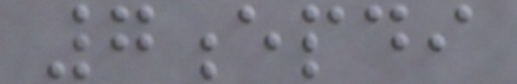7epdi
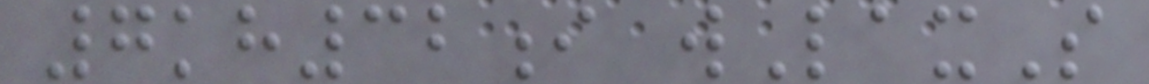7kh32i wLaxS
